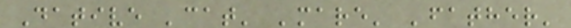Dative 'cat' 'mare' 'father'
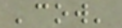'cow'
